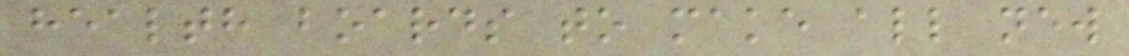health boards to make all new
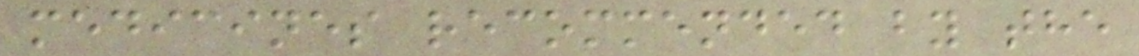medicines recommended by the
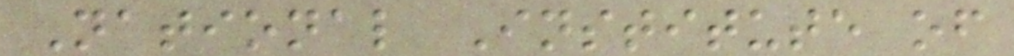National Institute of
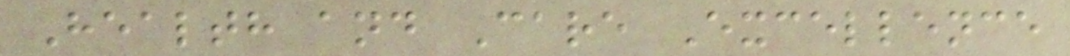Health and Care Excellence
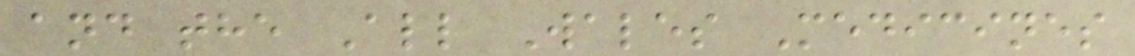and the All Wales Medicines
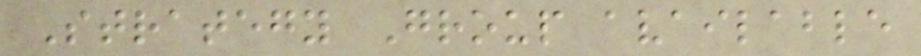Strategy Group available
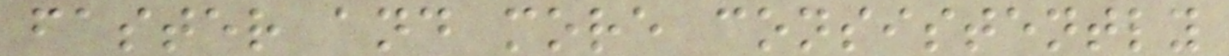faster and more consistently
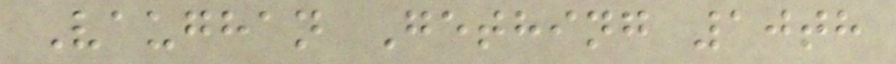Vaughan Gething 10th
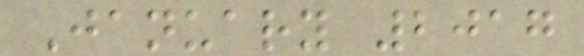January 2017
